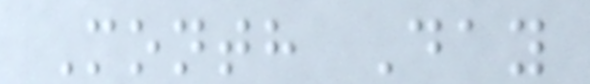Month Day
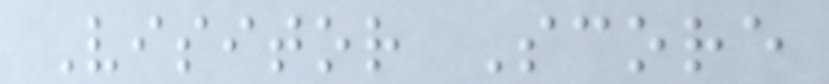Visitor Score
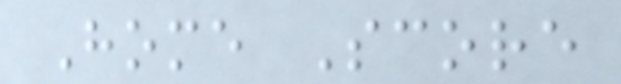Home Score
